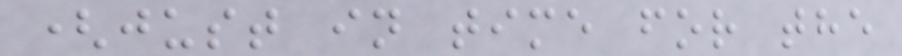(just in time for the
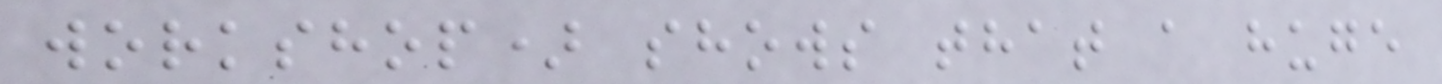workshop) shows that a huge
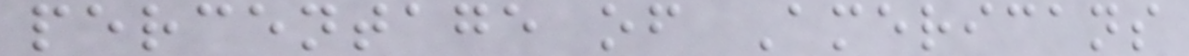percentage of Americans
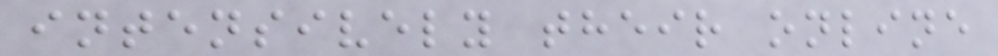intensively their online
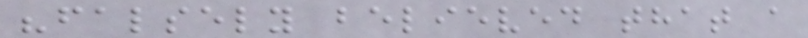"falsely believed that a
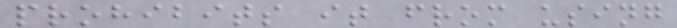prohibits it from using
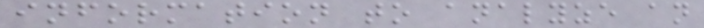information to analyze an
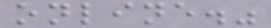online."
